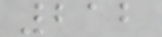212
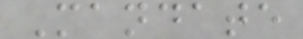Mandate
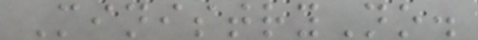MinistryNo.
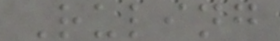Ruling
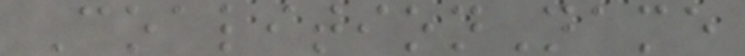CoalitionName
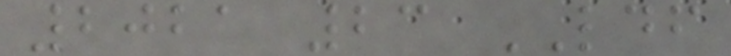2021 23 LDF
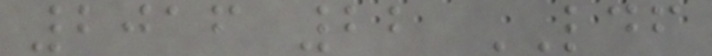2016 22 LDF
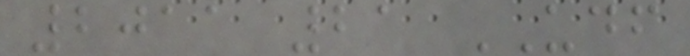2011 21 UDF
